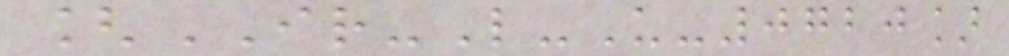[IR-L-U-0720]
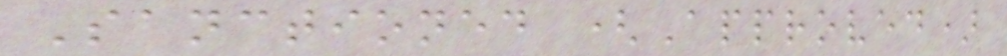Sanctioned (Approved)
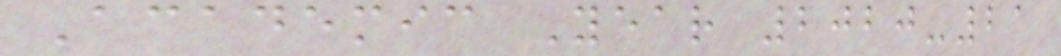Academic Year 2020-21
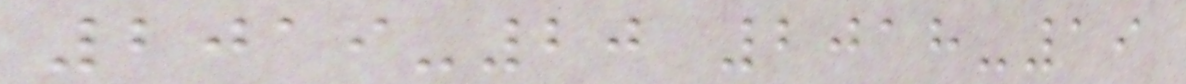2019-20 2018-19
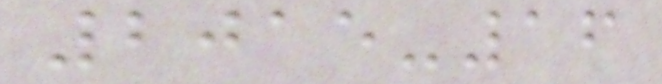2015-16
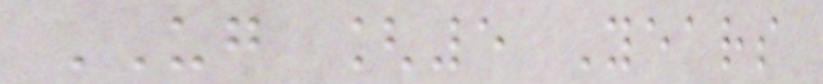UG [5 Years
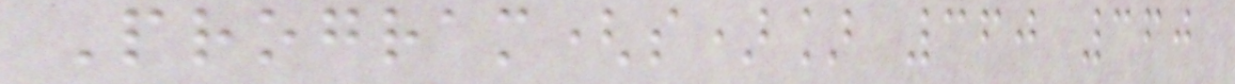Program(s)] 360 360
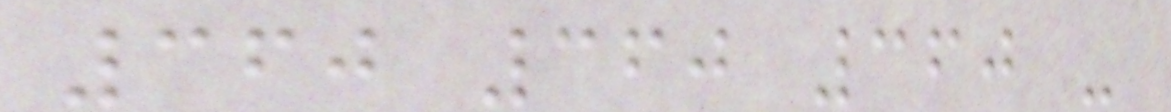360 360 360 -
